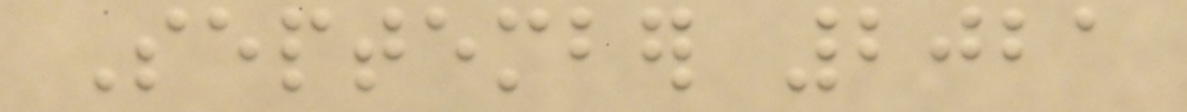September 2021
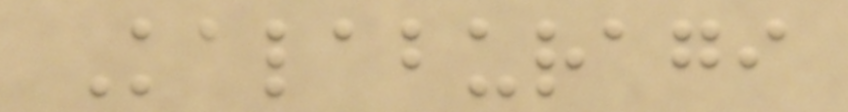Kalaburagi
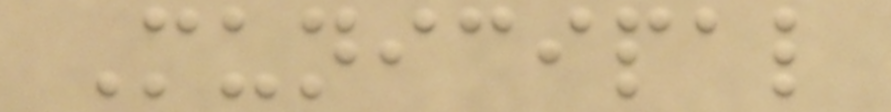Municipal
